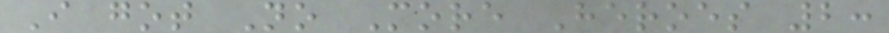I got No More Heroes 2:
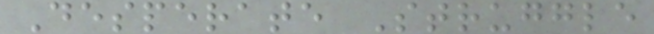Desperate Struggle
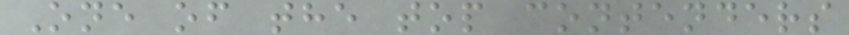One of the top contenders
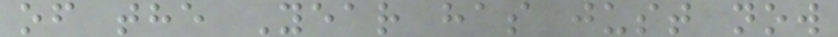of the Year has just now
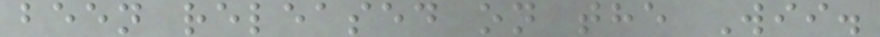been released on the Wii.
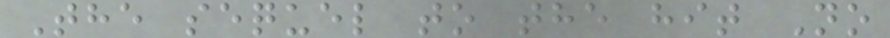The sequel to the hit No
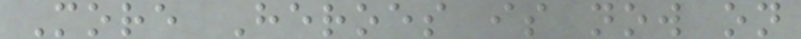More Heroes is now on
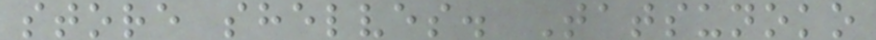store shelves. Tatsunoko
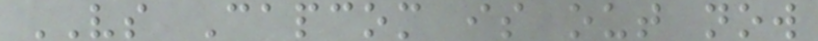VS Capcom is out now
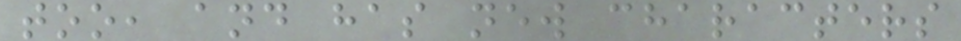too, and has new characters
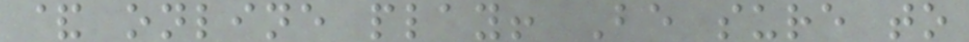& online play! Be sure to
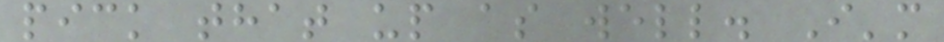pick that up as well. I'm
